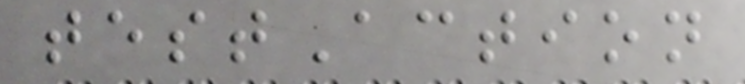testAction
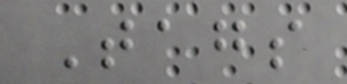Tags
